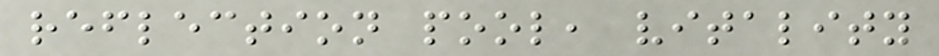reflection pool, vitality
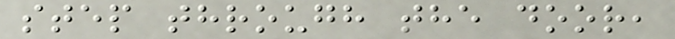step through the door,
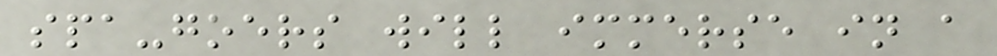spa-goers will immerse in a
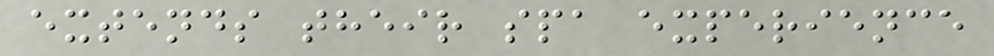extends their spa experience
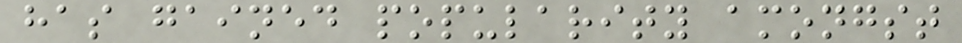has gained popularity amongst
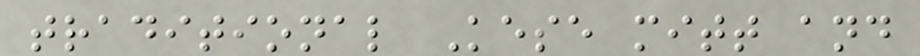traditional Kese mitt and
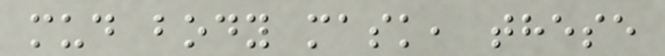mud body mask, these
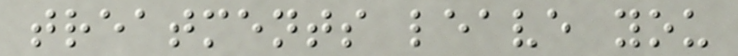treatments leave you
